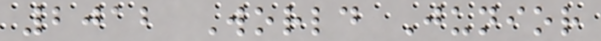2012 World Junior
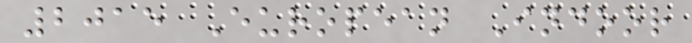2015 European Indoor
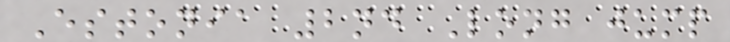Estonia 2nd Long jump
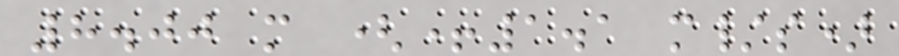8.00 m (+1.1 m/s)
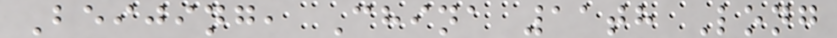Beijing, China 11th Long
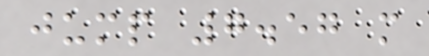jump 7.57 m
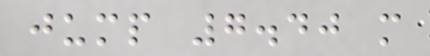jump 7.40 m
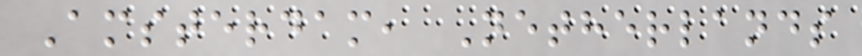Amsterdam, Netherlands
